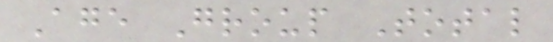Age Group Total
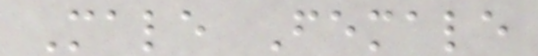Male Female
